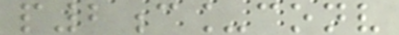p2c_conv
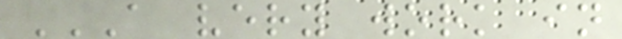A VERY WORK IN
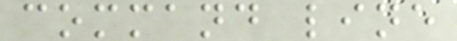command line
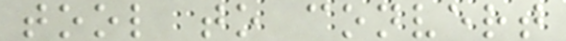tool to convert
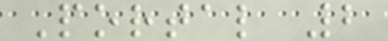Portal 2
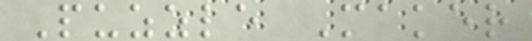Puzzle Maker
